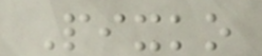Pixko
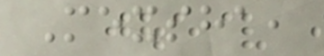Mexsha,
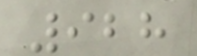928
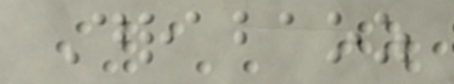Drabaoz
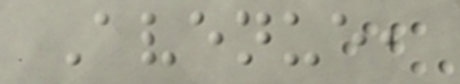Avenue,
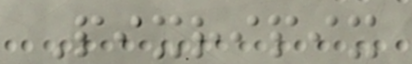Pixripix
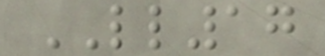LL17
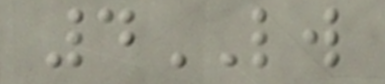4LW
